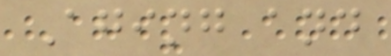Aging and
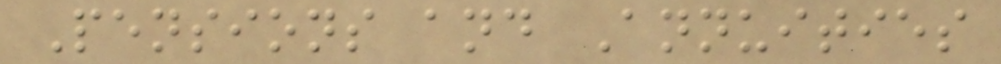Pensions and Annuities
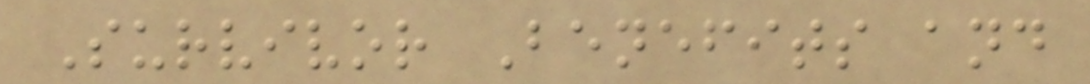Survivor Benefits and
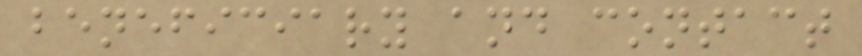beneficiary and contact
